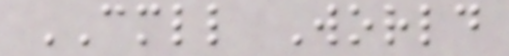CMLL World
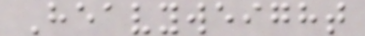Heavyweight
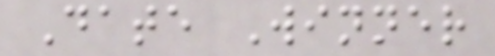Date Winner
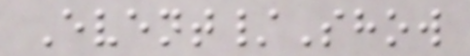Event/Show
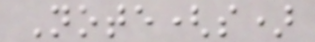Note(s)
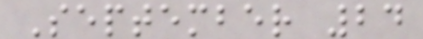September 24
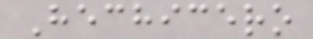Hechicero
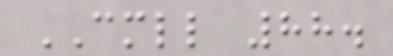CMLL 88.
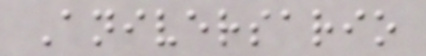Aniversario
